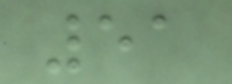51
